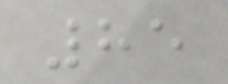85
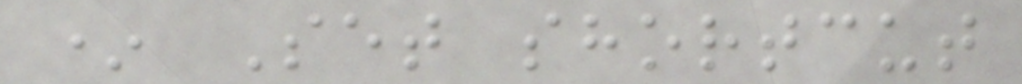* Set shortcut
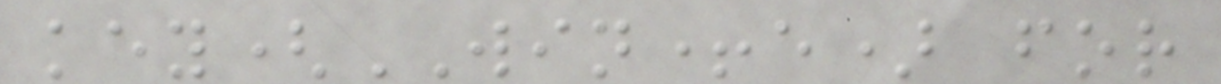key(WIN+e) for
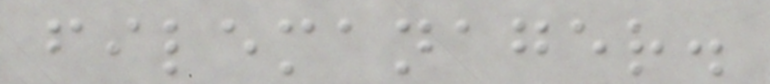filemanager.
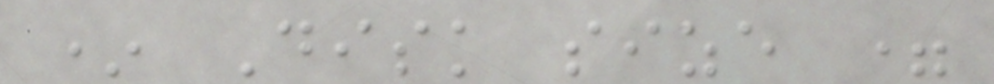* Disk size =
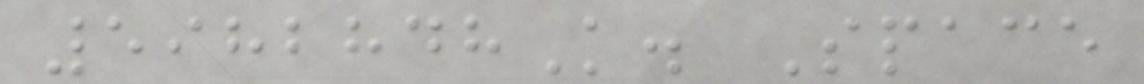5982848K. Space
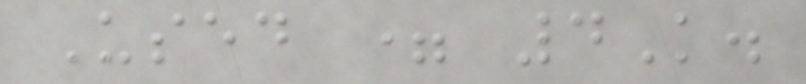Used = 4K.
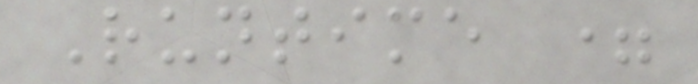Runtime =
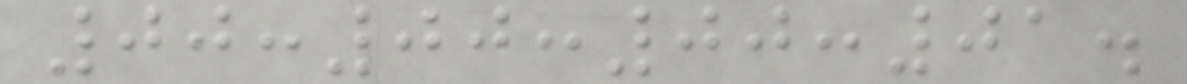00:00:00:01.
